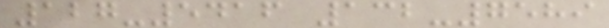127-5416 132-7589
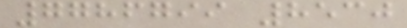7786799 8530
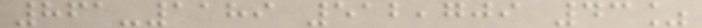861-1189 512,709 43%
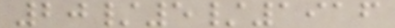20/5/1916
